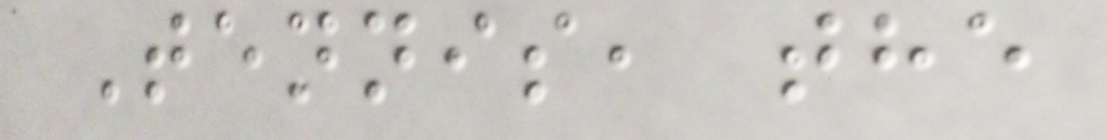Tennis, the
